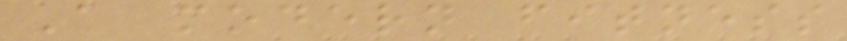A modern fitness
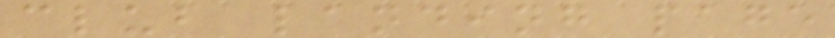club landing page
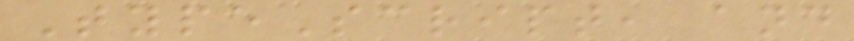TypeScript, and
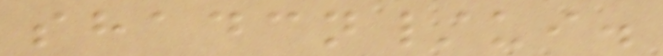shadcn/ui.
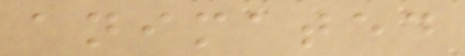animated
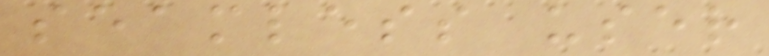seamless user
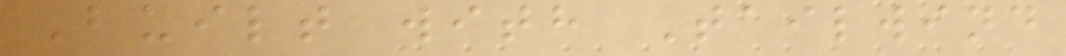Built with Tailwind
